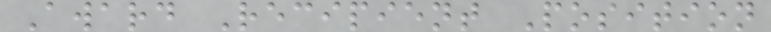Award Recipient Position
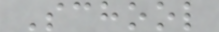School
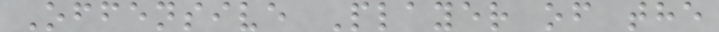Offensive Player of the
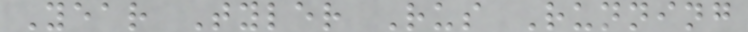Year Tyler Rus Running
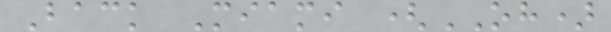Back Miami (OH)
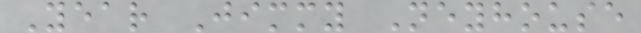Year Jimmy Neyhouse
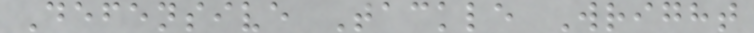Defensive Tackle Wright
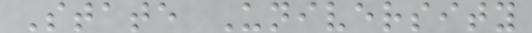State University
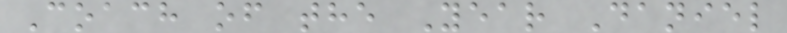Coach of the Year Daniel
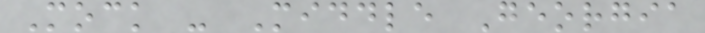Mock - Middle Georgia
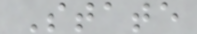State
